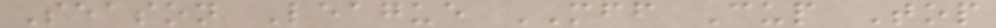Season League MFF Cup Top
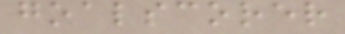goalscorer
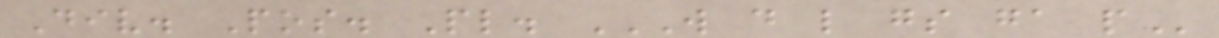Div. Pos. Pl. W D L GS GA P
